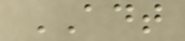ADT
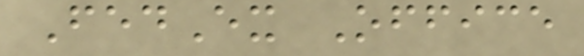FedEx Office
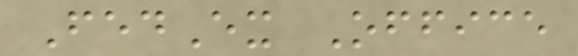FedEx Office
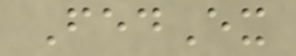FedEx
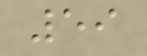59
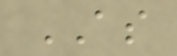AS
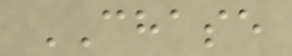CHASE
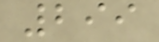299
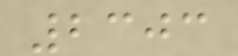2303
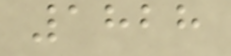1828
